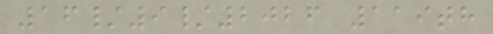16/9/2026 119th
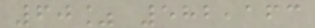60% 582,163
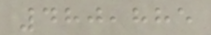480,885
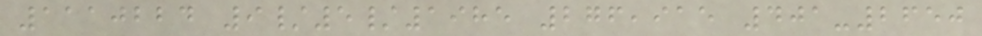1110224 9/5/1985 276,915 401-2650
